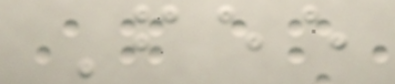Fee
